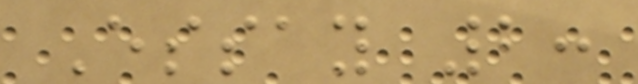Essay 2:
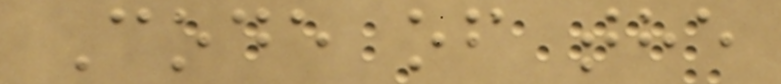Code of the
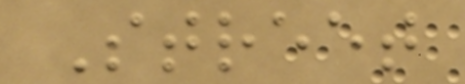Street
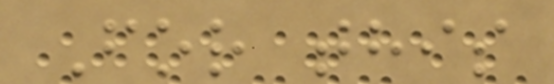For this
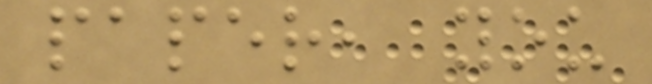paper, you
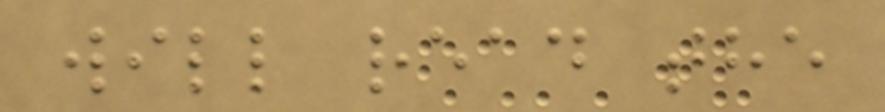will read the
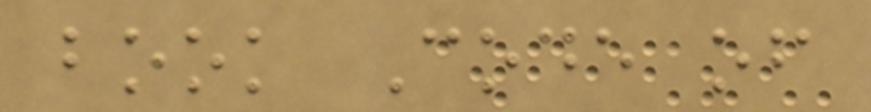book Code of
